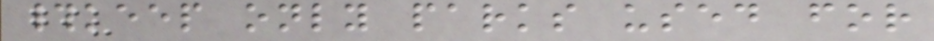#keep only parks used for
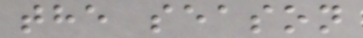the season
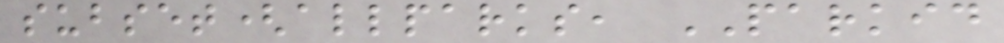subset(allparks, PARKID
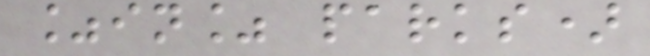%in% parks)
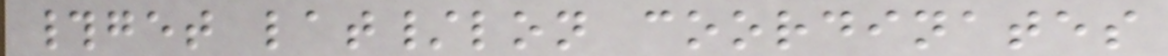#get lat/lon coordinates
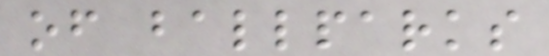of ballparks
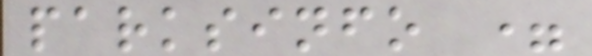parksinfo =
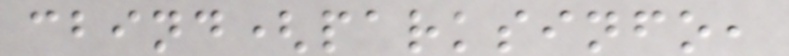cbind(parksinfo,
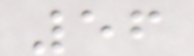56
